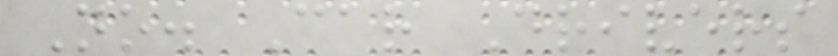No. Car Drivers
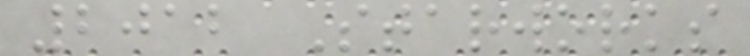2012 Starworks
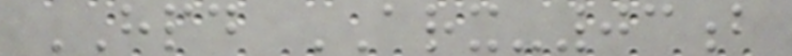HPD ARX-03b
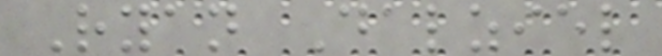Ryan Dalziel
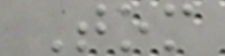Tom
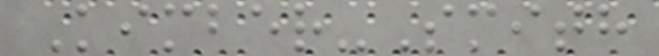Kimber-Smith
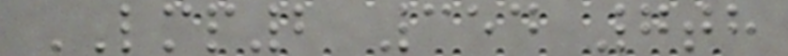LMP2 354 7th
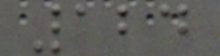124
